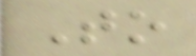To
